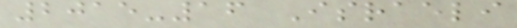2015-16 Israeli
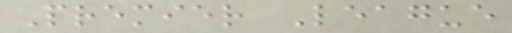Premier League
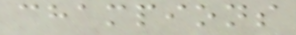champions
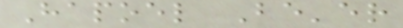Hapoel Be'er
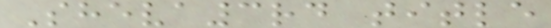Sheva3rd title
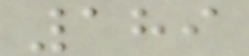189
